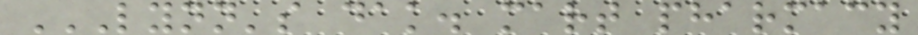LYNN'S DAK. MART PHARMACY
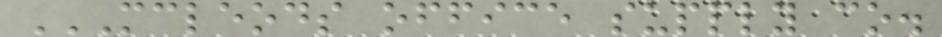MCLEODS OFFICE SUPPLY CO.
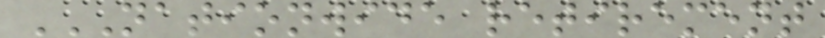NATIONWIDE RETIREMENT
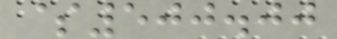$500.00
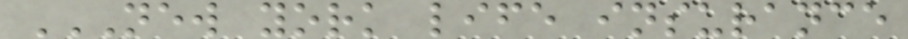NEW YORK LIFE INSURANCE
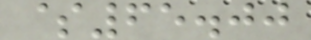$65.00
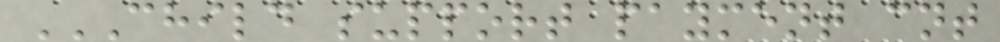CHILD SUPPORT PAYMENT CNT
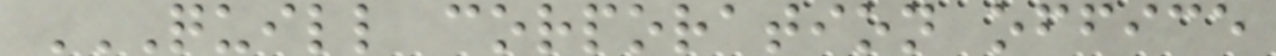QUILL CORPORATION OFFICE
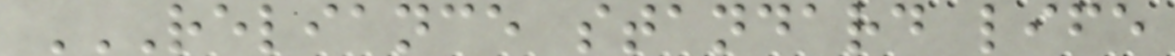RELIANCE STANDARD LIFE
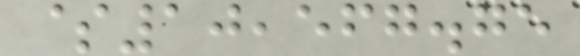$10,567.75
